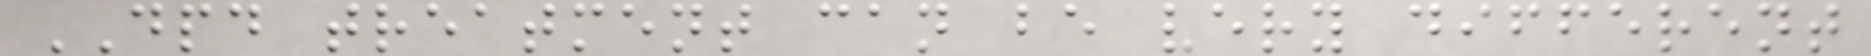DPD treatment can be very different
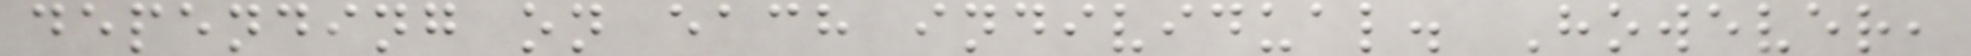depending on each individual. However,
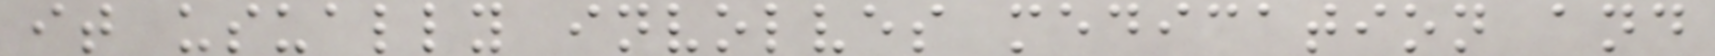it usually involves medication and
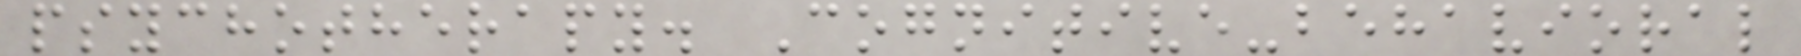psychotherapy. Cognitive-behavioral
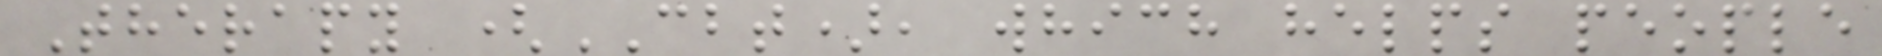Therapy (CBT), which helps people
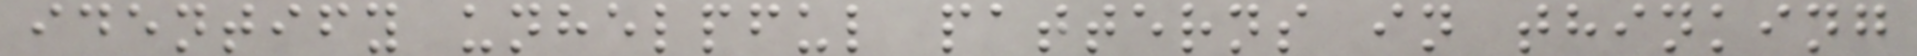identify unhelpful patterns in thinking
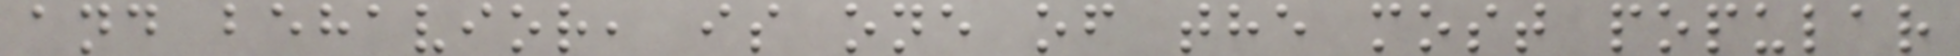and behavior, is one of the most popular
